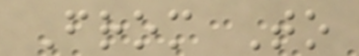From To
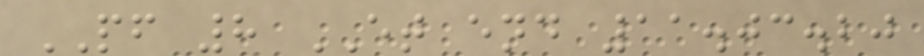PF 8 ET end 11.03.20
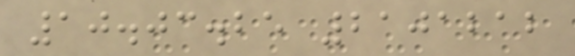10.03.25 2101212
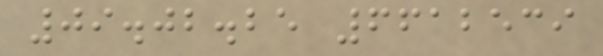09.02.25 6612539
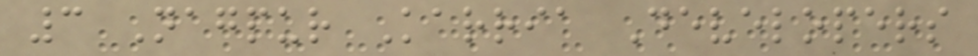3 Nagpur Karria Developers
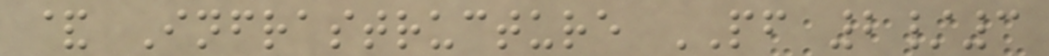& Infrastructure PF 2/3
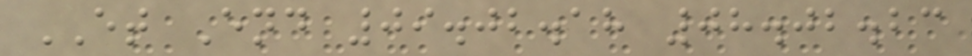ET End 09.02.18 08.02.23
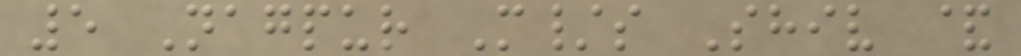5 Nagpur M/s Shiv &
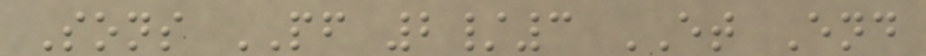Sons PF 2/3 ET End
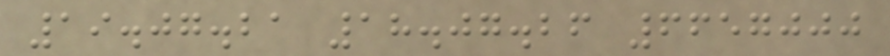19.07.21 18.07.26 6657000
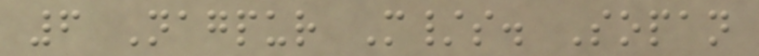6 Nagpur M/s. Sopan
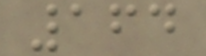164
